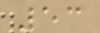53
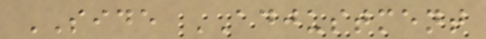SIDE ADJUSTMENT
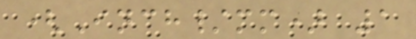(Inch/mm) 1
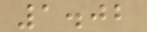1.02
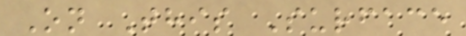On This Surface
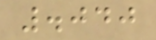.040
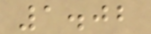1.02
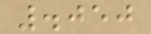.050
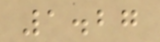1.27
